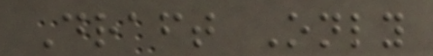Draft Only
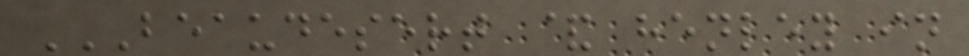BEAUDESERT & HENLEY IN
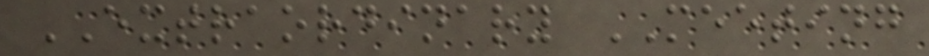EXTRAORDINARY MEETING
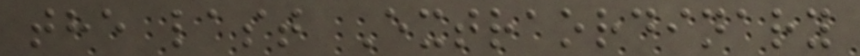the last Extraordinary
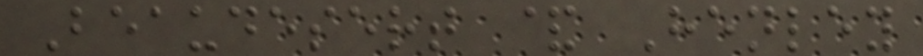Beaudesert & Henley
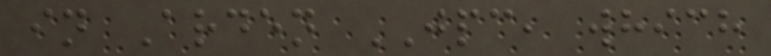in Arden JPC, which
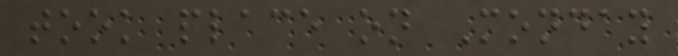took place on Monday
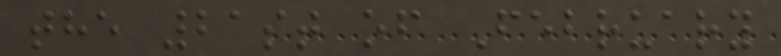the 21st of February
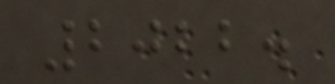2022.
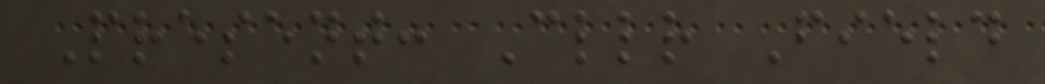Present: Cllr Field
